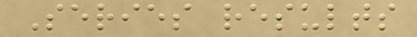Series results
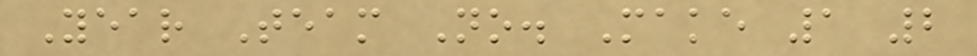Year Team No. Make 1 2
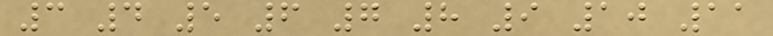3 4 5 6 7 8 9 10 11
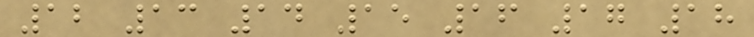12 13 14 15 16 17 18
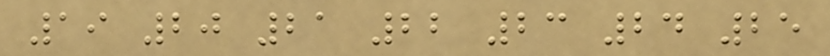19 20 21 22 23 24 25
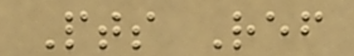Pts Ref
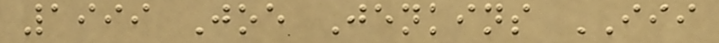1999 Joe Jenkins III
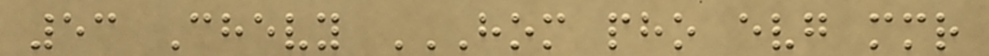53 Chevy HOM PHO EVG MMR
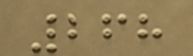268
